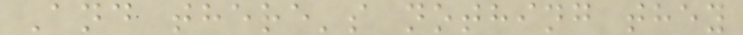And there's nothing they
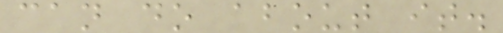can do about it.
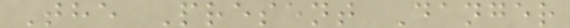The Present Danger
